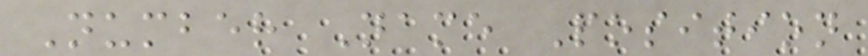Number Name Position
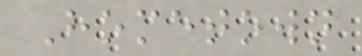Hometown
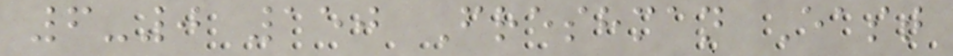6-0 150 Freshman East
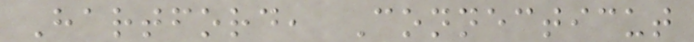Hartford, Connecticut
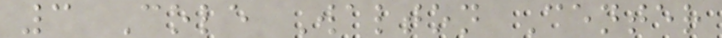3 Cole Walton Center
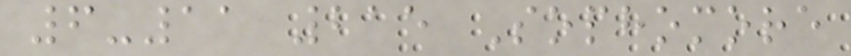6-11 215 Sophomore
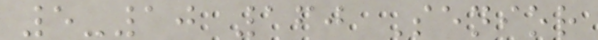5-10 160 Senior
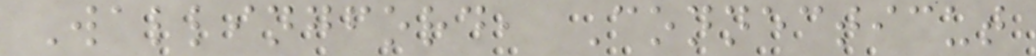Wallingford, Connecticut
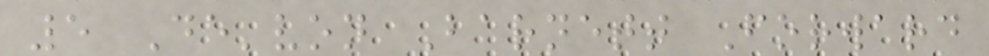5 De'von Barnett Forward
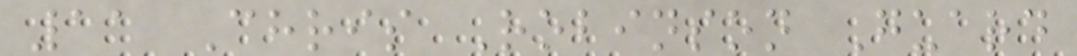11 Chris Robinson Guard
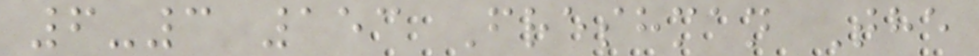6-3 153 Freshman The
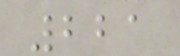221
